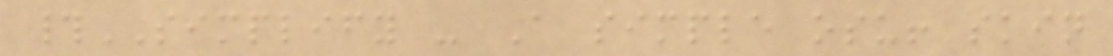#SIMPLIFY - A simple osu! skin
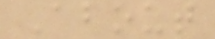About
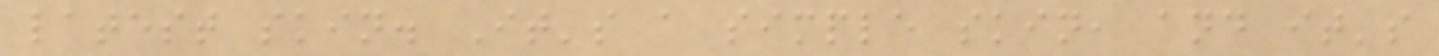latest skin. It's a simple skin, and it's
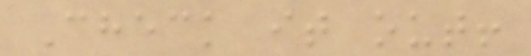Check it out!
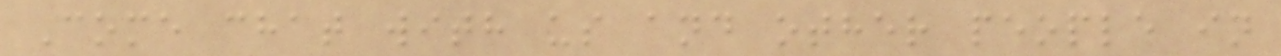Come chat with us and other people in
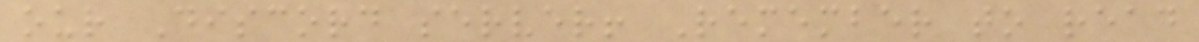our Discord server! Remember to read
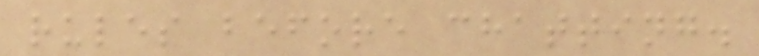rules before chatting.
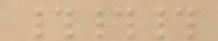###
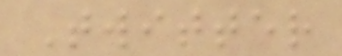Twitter
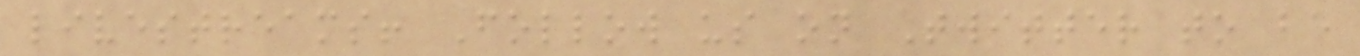livestreams! Follow us on Twitter to be
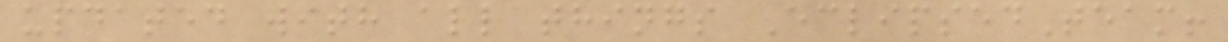updated with all things EclipsedTeam!
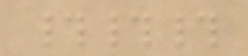###
